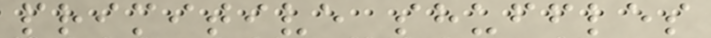primitive shuffles
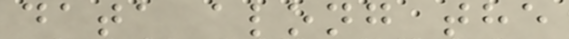data along the
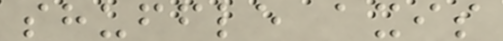shuffle axis
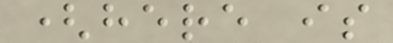(here is
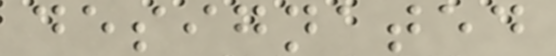designated
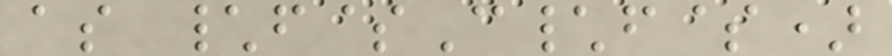as \f$C\f$)
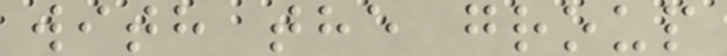with the group
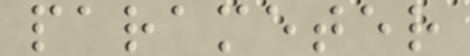parameter
